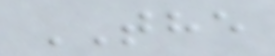THE
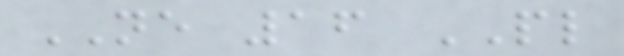NE 16 PL
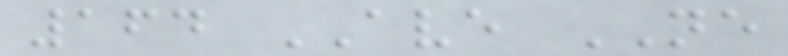164 AVE NE
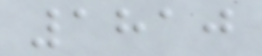1810
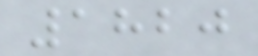1820
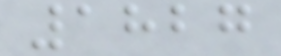1827
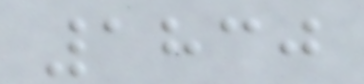1830
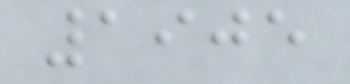1905
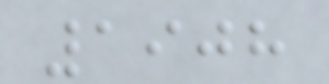1908
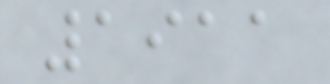1911
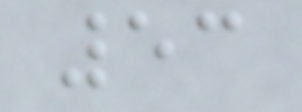53
